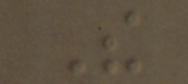The
